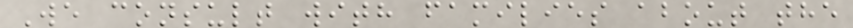We consult with families about the
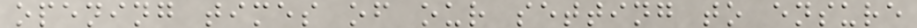opening times of our setting to ensure
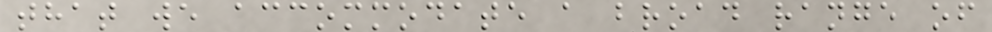that we accommodate a broad range of
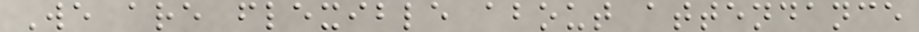We are flexible about attendance
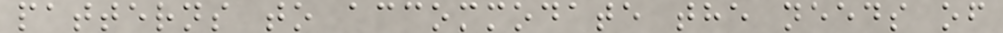patterns to accommodate the needs of
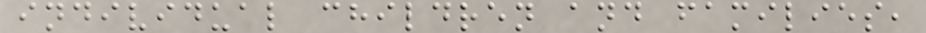individual children and families,
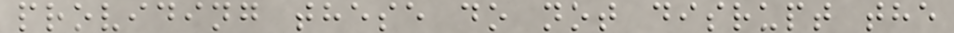providing these do not disrupt the
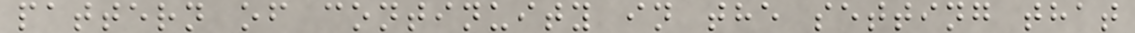pattern of continuity in the setting that
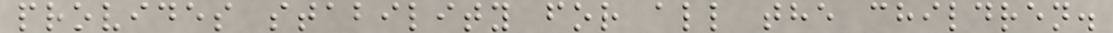provides stability for all the children.
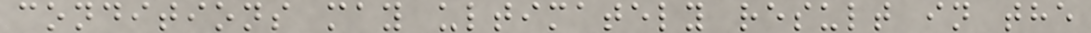conditions may ultimately result in the
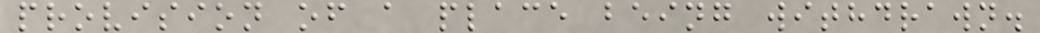provision of a place being withdrawn.
